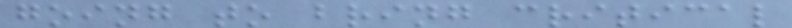going to bring critical
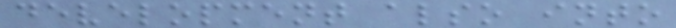development also into
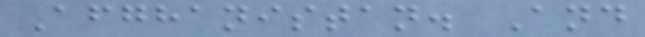Afghanistan. And
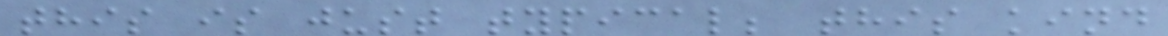this is just typical; this kind
